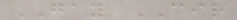GAY CIR
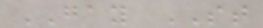GAY ST
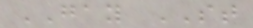GAY ST
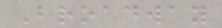Broadway
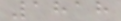1818
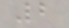2
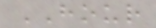HOUR
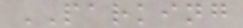PARKING
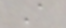A
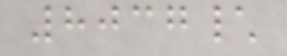8037\
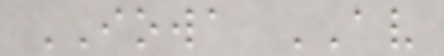IOWA AV
